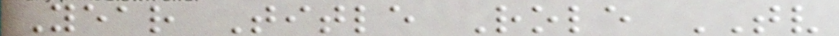Year Title Role TV
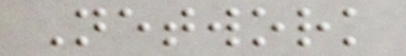Network
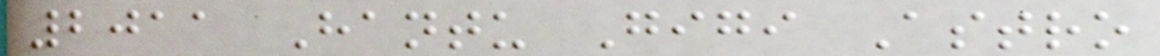2011 Hantu Gigi Astro
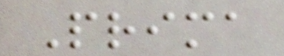Prima
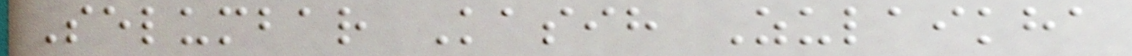Selumbar Kasih Zulaikha
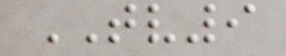TV9
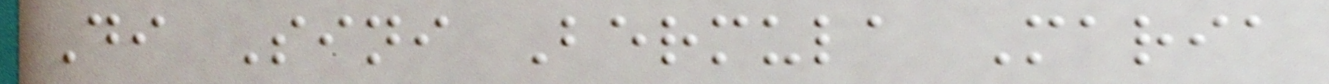Di Sini Bermula Maria
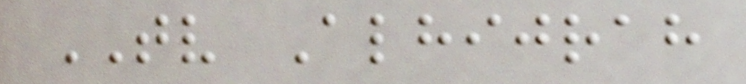TV Alhijrah
